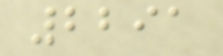2291
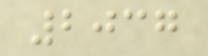2037
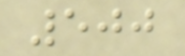500
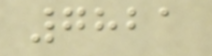7821
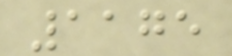1175
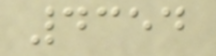4354
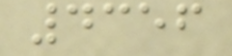4356
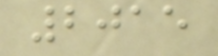2015
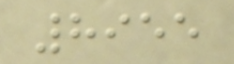8955
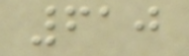610
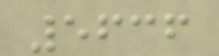5636
